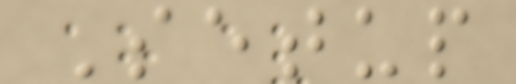Setup
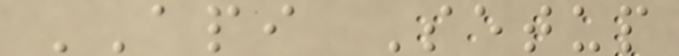API Setup
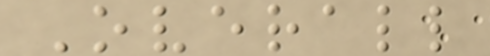Overall
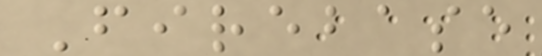Firebase
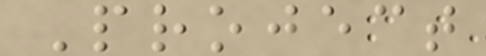Project
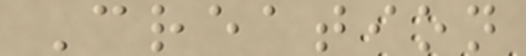Creation
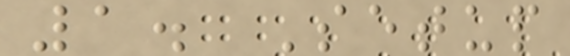1. Setup
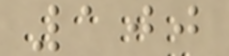100
